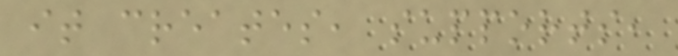it creates, supports,
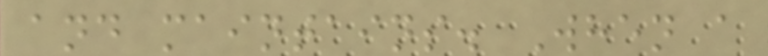and maintains. When a
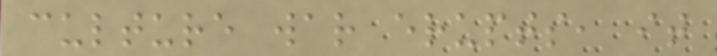culture war erupts, it
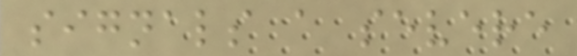signals a severe
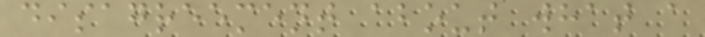disagreement about what a
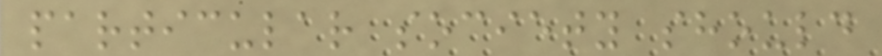particular society should
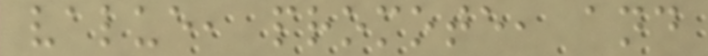value, promote, and
